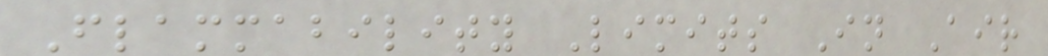Flammability Limits In Air
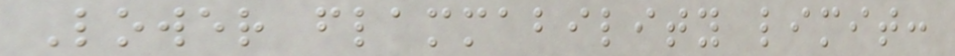Lower flammability limit:
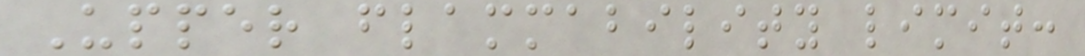Upper flammability limit:
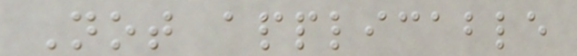Not applicable
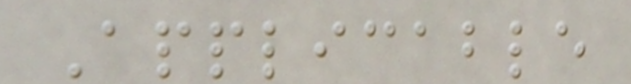Applicable
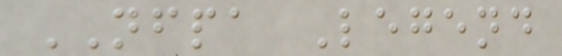NFPA Legend
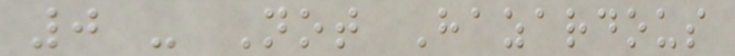0 - Not Hazardous
